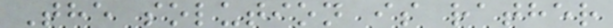The solution is rather
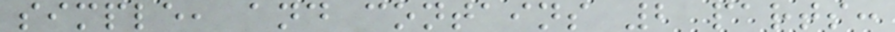simple, and contains 2 parts:
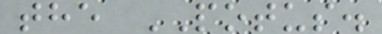the POTUS.
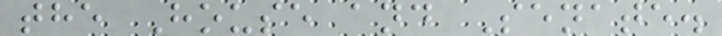the House and Senate.
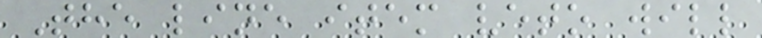The line item veto will
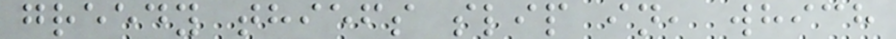greedy thiefs slip in, which
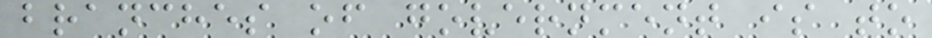branches of government is to
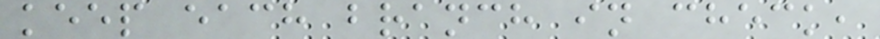keep each branch in check,
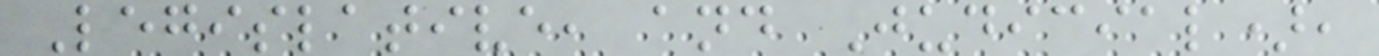Legislative, and Judicial),
